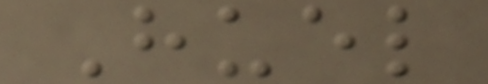Huel
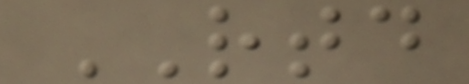RTD
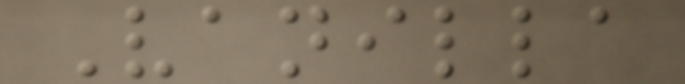Vanilla
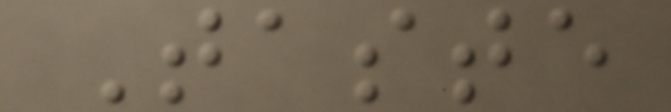Taste
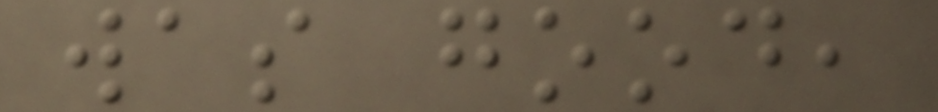was good,
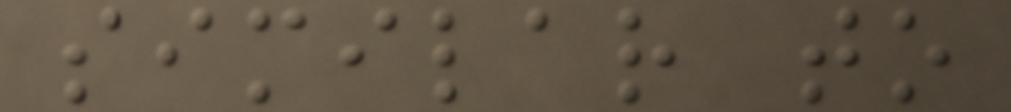similar to
